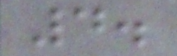4.
